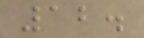12.
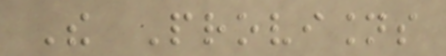The Provisions
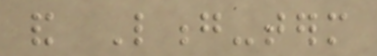and Long-term
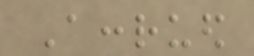Accrued
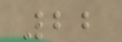22
